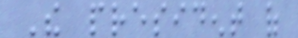The president of
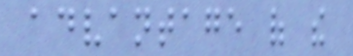advantage of the
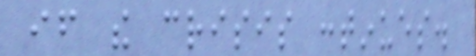if the crisis continues.
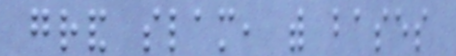grand slam, with bases
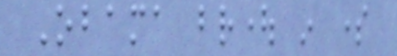Obama brought in some
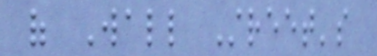of Wall Street's
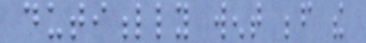dutifully went before the
